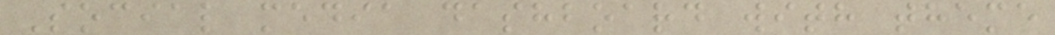Social media dashboard with theme
